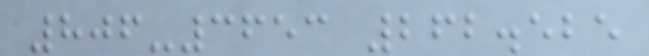806-3653 262.525
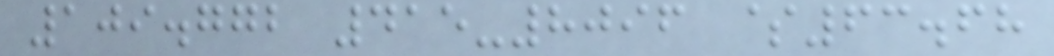109.772 415-8096 $63.68
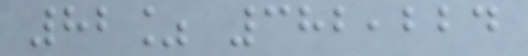82% 382,224
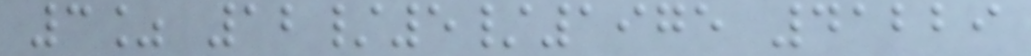3% 12/5/1975 41229
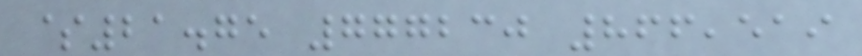$21.75 777230 866,519
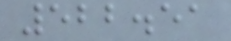522.51
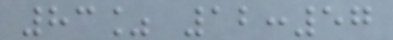83% 12:57
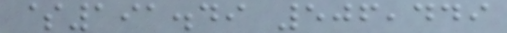$191.49 506,449
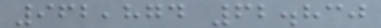962,874 62.830
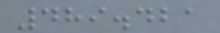489.421
